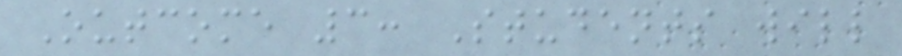Outcome 3: Students will
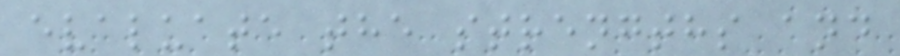evaluate the strengths and
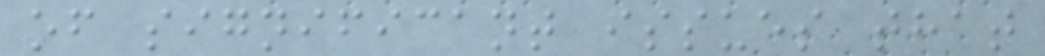of significant issues that
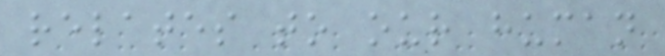relates to our human
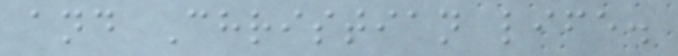and Christian life.
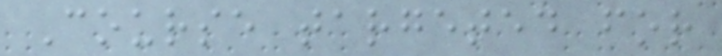Course targeted for
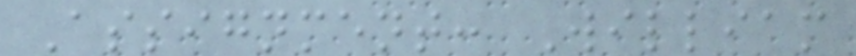Assignment: William
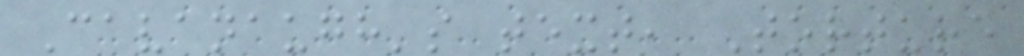Cavanaugh's text, Torture
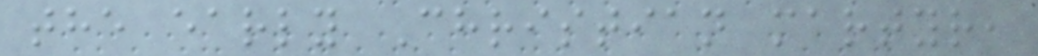the early Christian martyr,
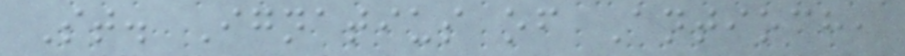St. Ignatius of Antioch,
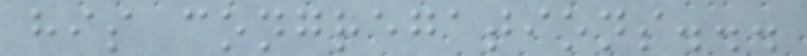his congregations...
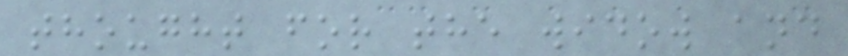thought for the widow and
